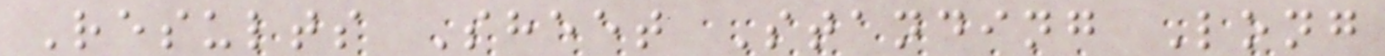Results Sheet Standing Long
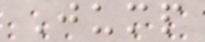Jump
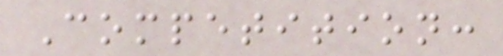Competition:
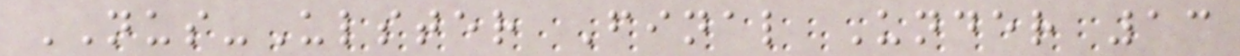NUS-Ulster Final Under 13
